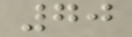70
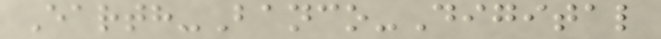Earth-Banco-Digital
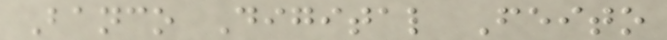Banco Digital Feito
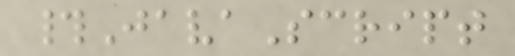#JavaScript
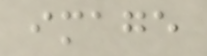image
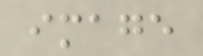image
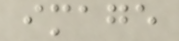image
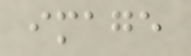image
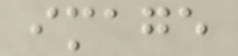image
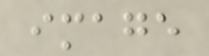image
